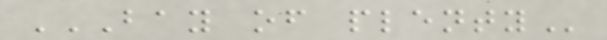BAY OF PLENTY
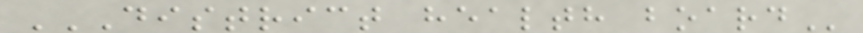DISTRICT HEALTH BOARD
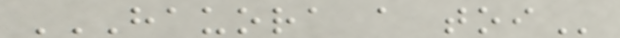HAUORA A TOI
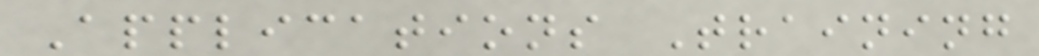Applications Training
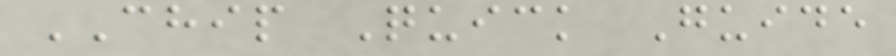CHIP Quick Guide
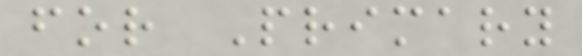for Primary
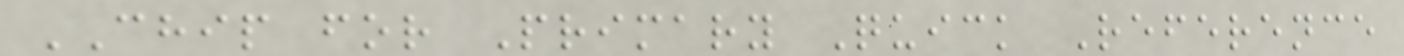CHIP for Primary Quick Reference
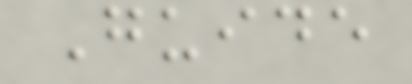Guide
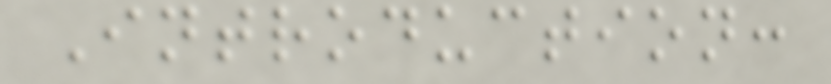Introduction:
